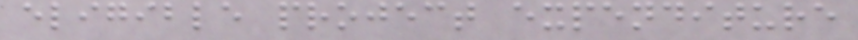eligible project expenditure
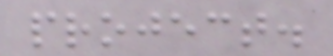project.
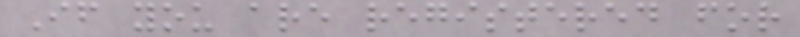If you are registered for
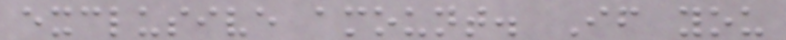exclusive amount. If you
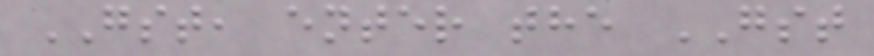GST, enter the GST
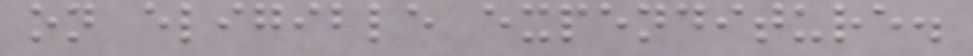on eligible expenditure.
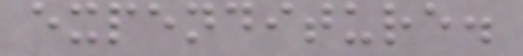expenditure.
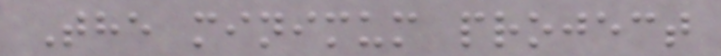The minimum project
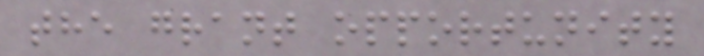the grant opportunity
